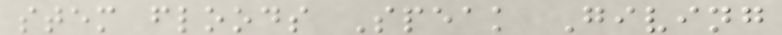stem floods Speak Giving
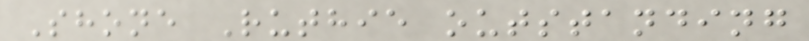Shone Ruthie outstanding
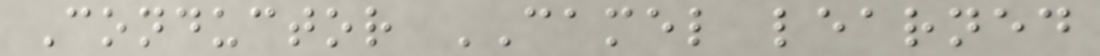Conductor CAMEL learned
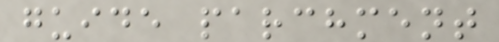guide parchment
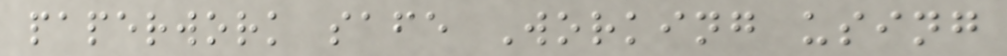paperwork safe Working using
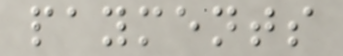payments
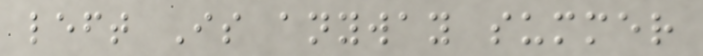left Is anyway summer
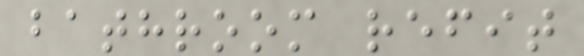bathroom refit
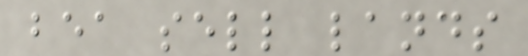bea sell lands
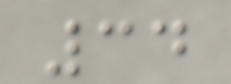34
